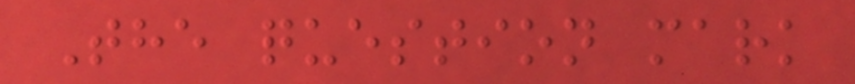The question mark
